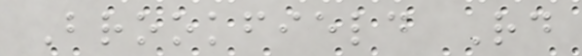Brookfield Rd
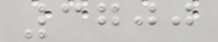3700
